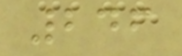246
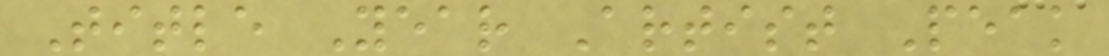Title Year Artist Peak
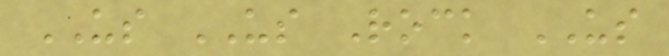US US Rock US
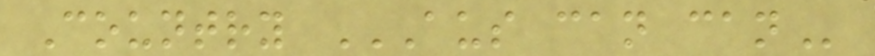Country AUS CAN CAN
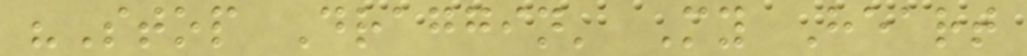"Stop Draggin' My Heart
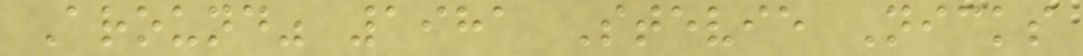Around" 1981 Stevie Nicks
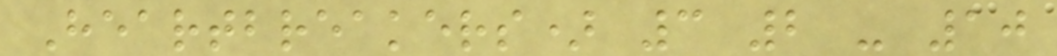Heartbreakers) 3 2 - 10
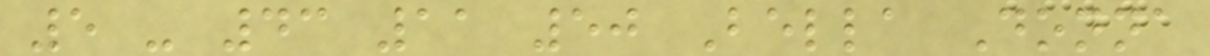5 - 43 11 50 Bella Donna
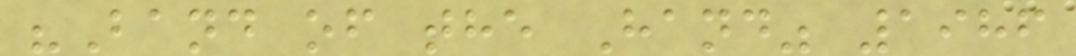"Band of the Hand" 1986
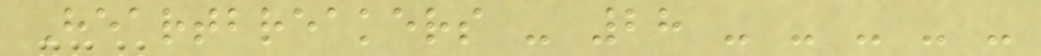Heartbreakers - 28 - - - - -
